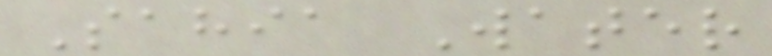Sahia Water
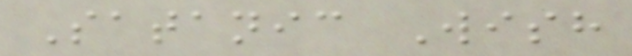Satanic Wish
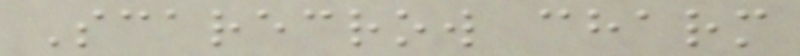Scarecrow charm
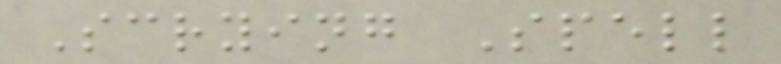Scrying Spell
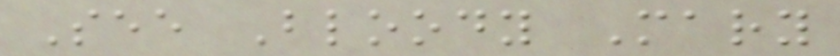See Bloody Mary
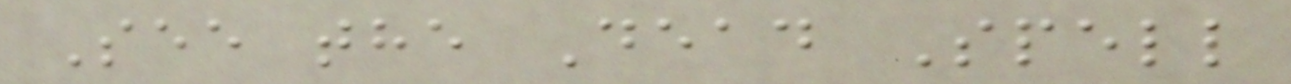See the Dead Spell
